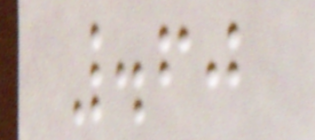.60
